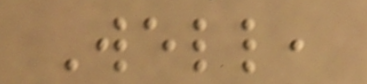Well,
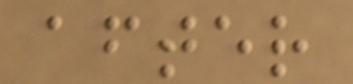after
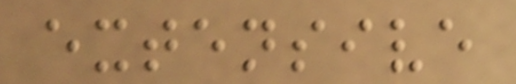extensive
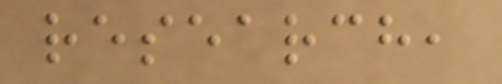research,
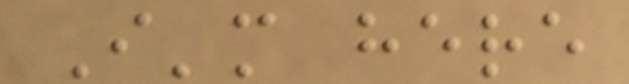I'm here
